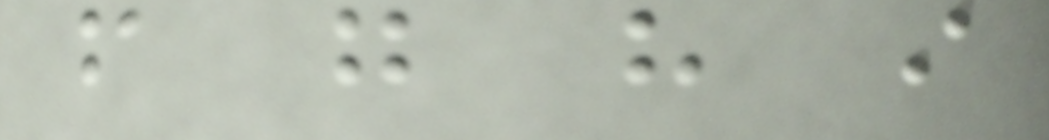f g h i
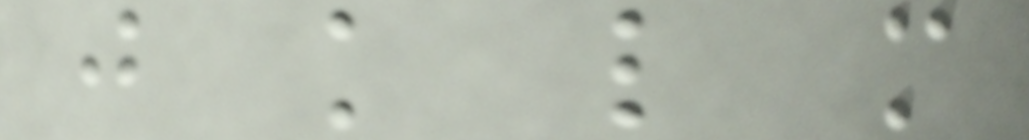j k l m
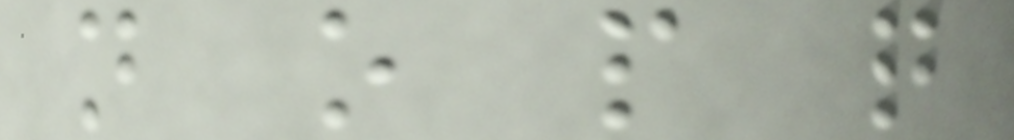n o p q
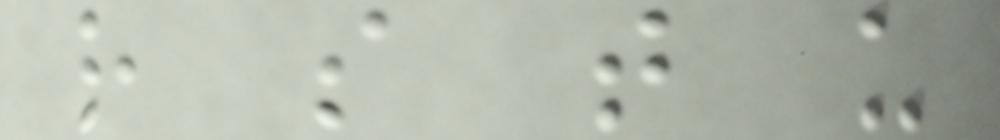r s t u
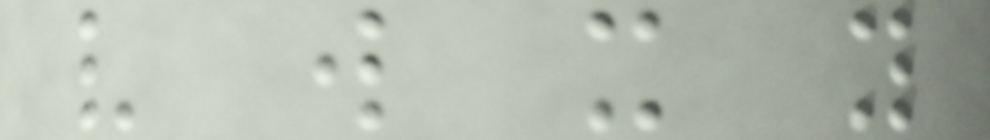v w x y
